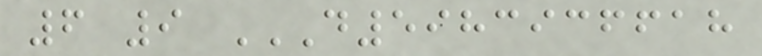6 9 D5983936618
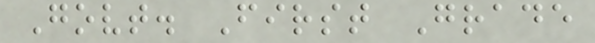Govt. First Grade
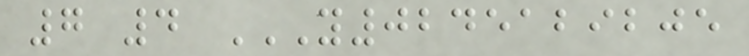7 4 Y0245129205
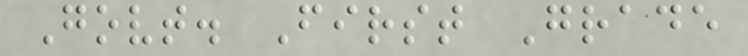Govt. First Grade
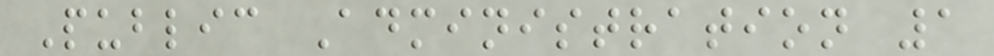Public Administration 1
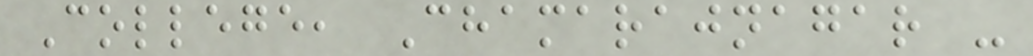College, Chamarajnagar -
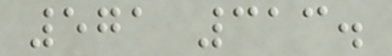571 313.
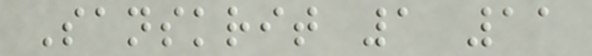Sanskrit 1 11
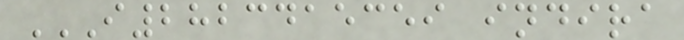I2823415359 INDIRA
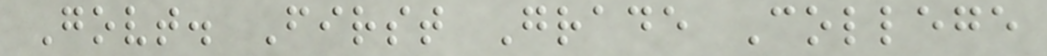Govt. First Grade College
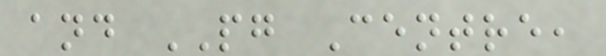and PG Centre,
